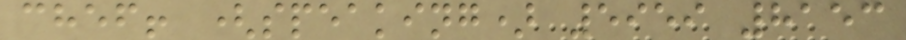chef! (speaking) 5959 8153
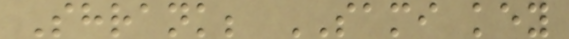Shrank; SAMI key
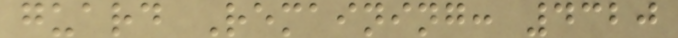guard Remaining: 4320
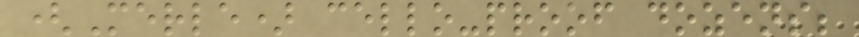(Merle) cello-proof dozens;
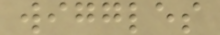wiggles
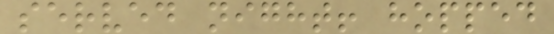served night! hopped
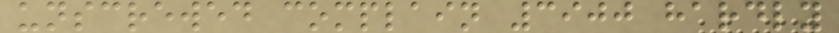unscrewed complain 3900 hardly
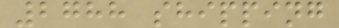2788 shipping
